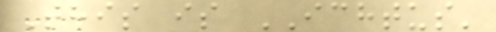This is ICHTUS'
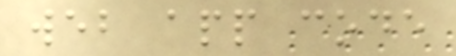web app code
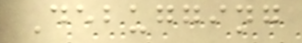Debugging
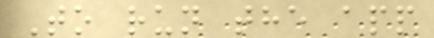To run the app
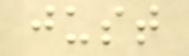just
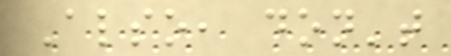Also, don't
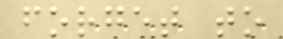forget to
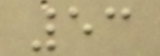53
